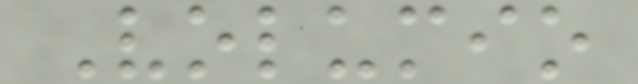Volumio
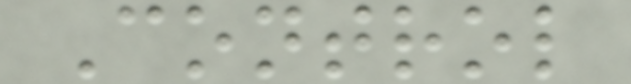Control
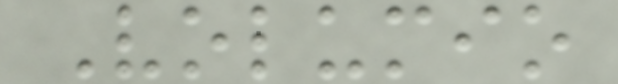Volumio
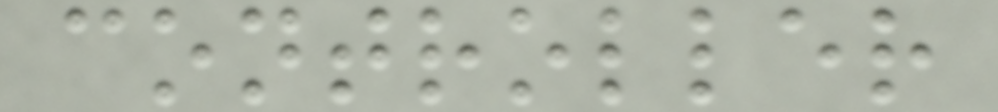controller
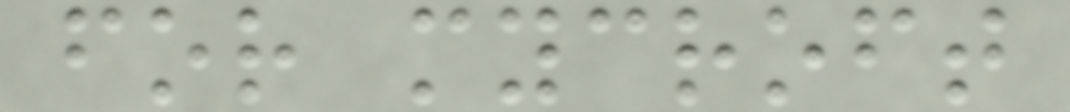for mycroft
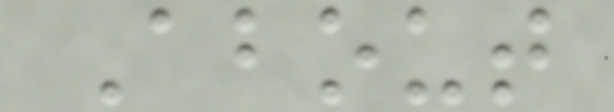About
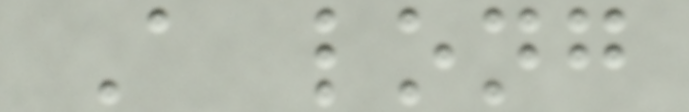A long
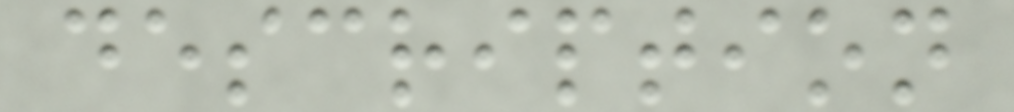description
